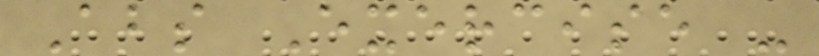Abs Exercise -
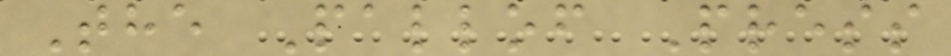The Pallof Press
